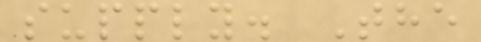supply. The
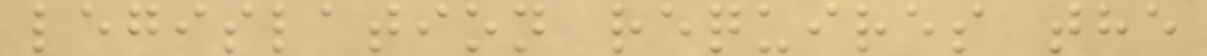legislation requires the
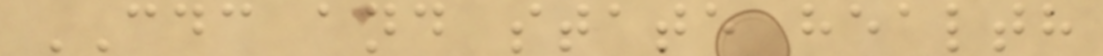CDC and state health
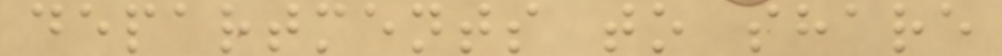departments to share
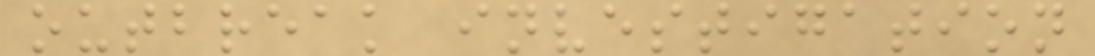outbreak investigation
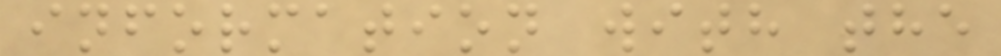information with the
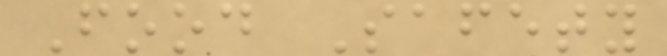Food Safety
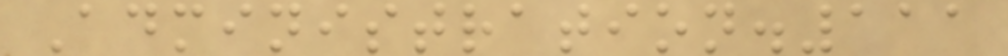Administration.111
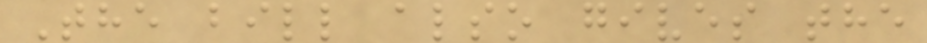The bill also gives the
